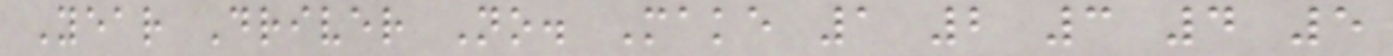Year Driver No. Make 1 2 3 4 5
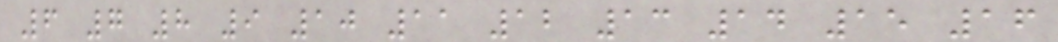6 7 8 9 10 11 12 13 14 15 16
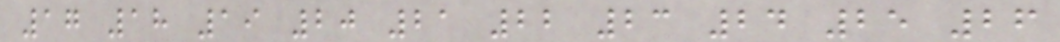17 18 19 20 21 22 23 24 25 26
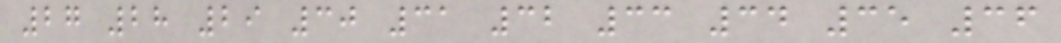27 28 29 30 31 32 33 34 35 36
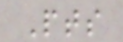Pts
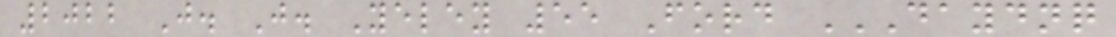2022 J. J. Yeley 55 Ford DAYDNQ
